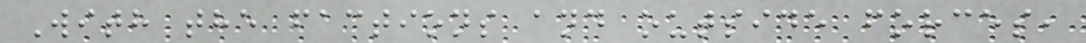With the factions and outside forces,
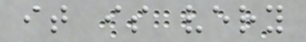it is very
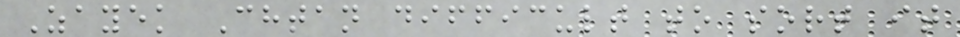Zayek Chtan difficult to sort it
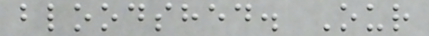bloodshed. Our
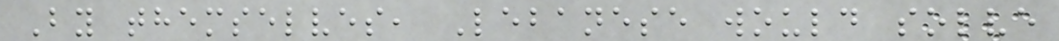By themselves, Lebanese would solve
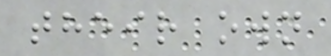their own
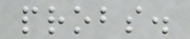probs.
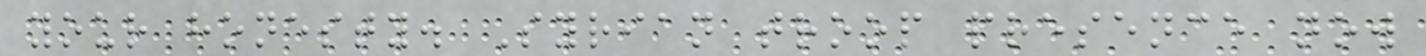your honesty. Syrian troop presence now
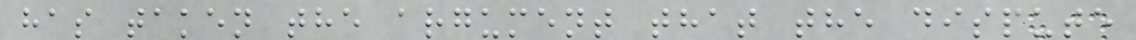has taken the argument that the dispute
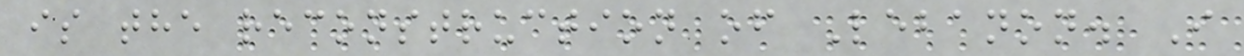is the reconstruction of Lebanon. I
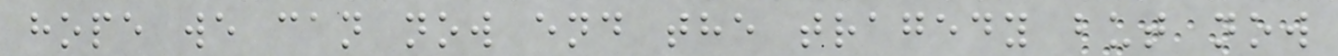hope we can now end the tragedy but now
